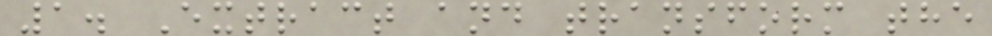1. Extract and transform the
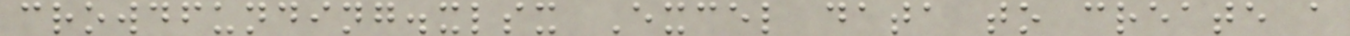crowdfunding.xlsx Excel data to create a
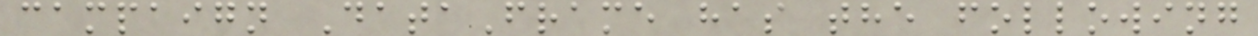campaign DataFrame has the following
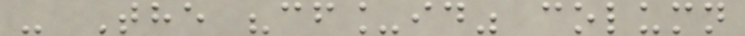- The "cf_id" column
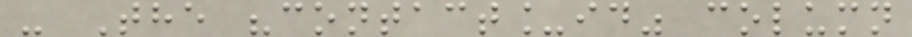- The "contact_id" column
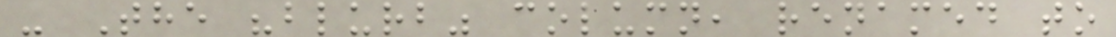- The "blurb" column, renamed to
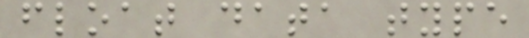float data type
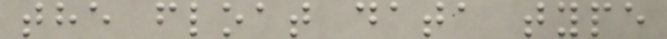the float data type
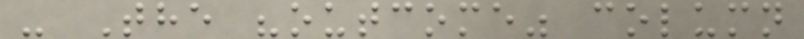- The "outcome" column
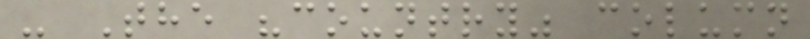- The "country" column
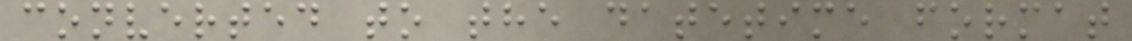converted to the datetime format
